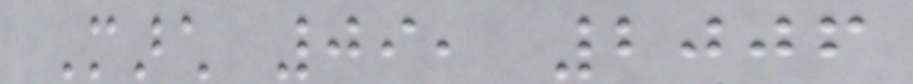March 09, 2006
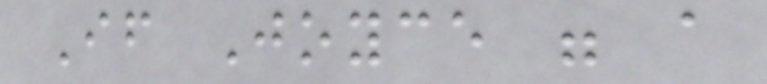If Joyce were a
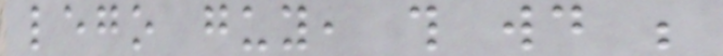lego guy, this would be
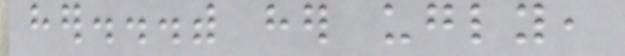her...with her ugly,
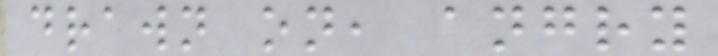drawn on, angry
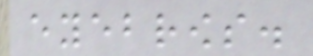eyebrows.
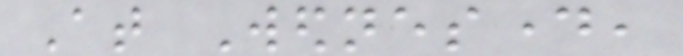At Wednesday,
